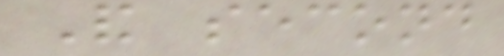And second
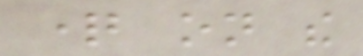question on the
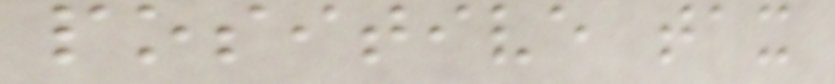positive tax
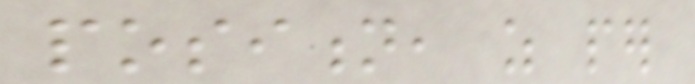position, as per
